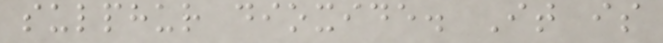sulphur dioxide. It is
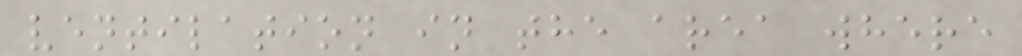ventilation in the area where
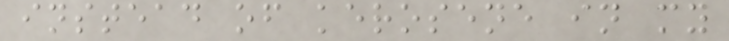instead of kerosene in my
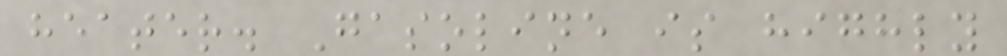heater. Gasoline is highly
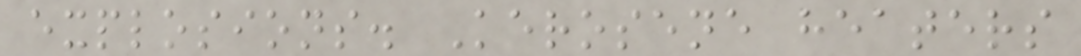explosions. Kerosene heaters
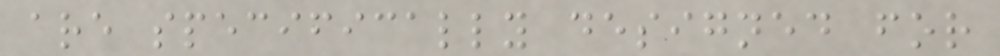are specifically designed for
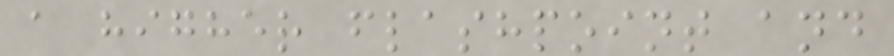a higher flashpoint and
